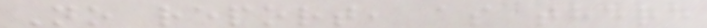No report, as there
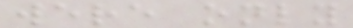were only
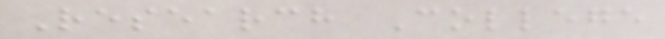Research College
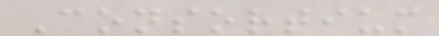Consortium
